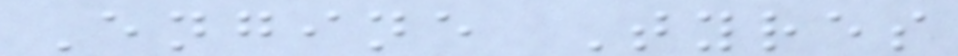Engine Tyres
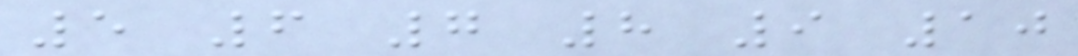5 6 7 8 9 10
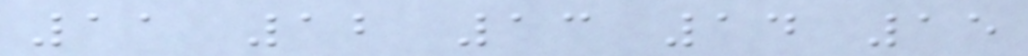11 12 13 14 15
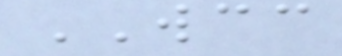WCC
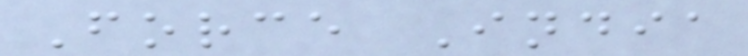Force India
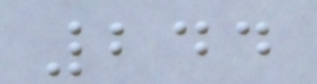244
